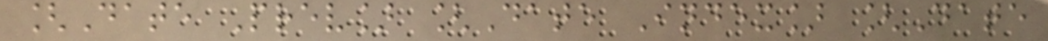[Date Prev] [Date Index] [Date
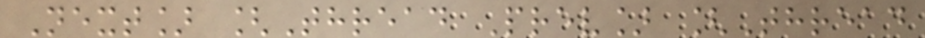Next] [Thread Prev] [Thread
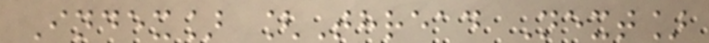Index] [Thread Next]
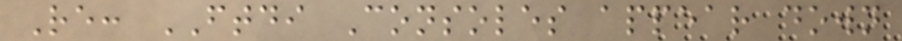Re: FTDI Consoles appear down
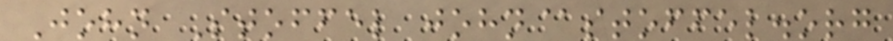John Stoffel john@stoffel.org
